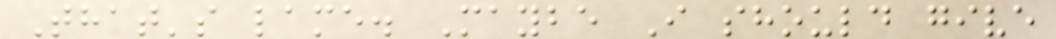That's lame. Maybe I should give
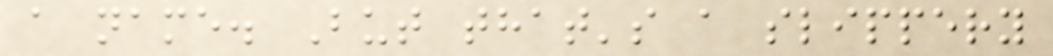a name. But that's a slippery
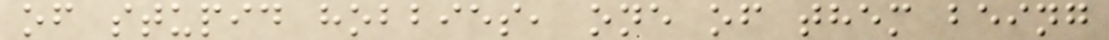of stupid hobbies, one of them being
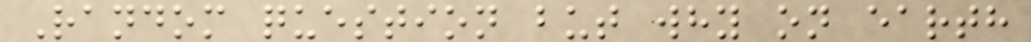Random question but why on earth
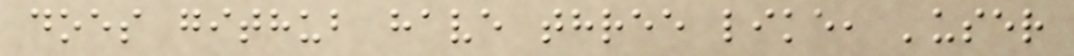does github have three like, 'user
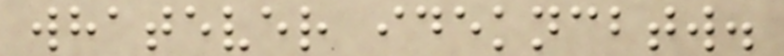whatever idekncbtw.
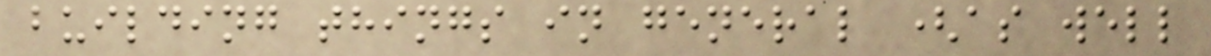building things in general (as well
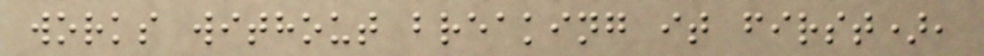works without breaking it first),
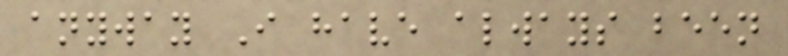anyway I have always been
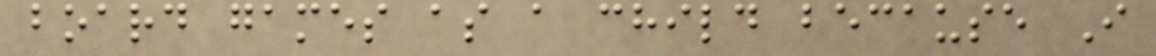board games as a child because I
